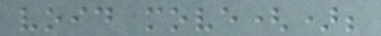void move();
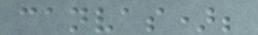canvas);
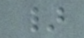}
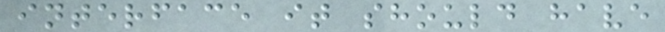interface it should have
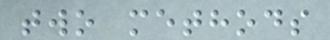two methods
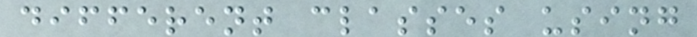different classes using
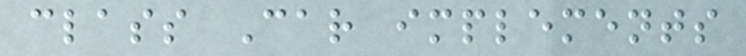class Car implements
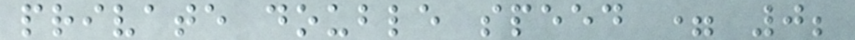private double speed = 0;
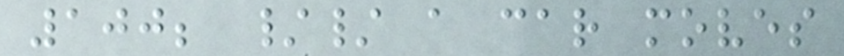100; // a car moves
